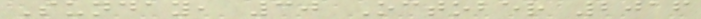Sunday, 30 October 2016
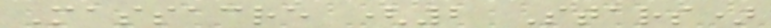Massacre (2 Stars)
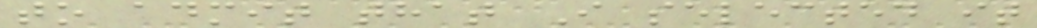to admit that I selected it
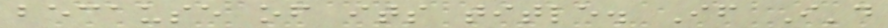because of its title. If I'd
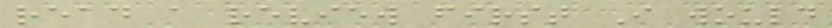read a review first I would
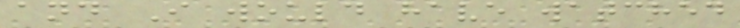and I would have watched
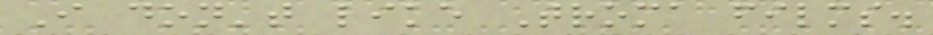I don't like Troma films.
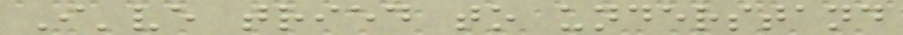I've tried to understand
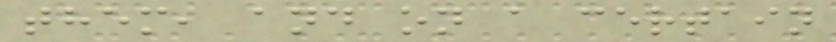them, and on a certain
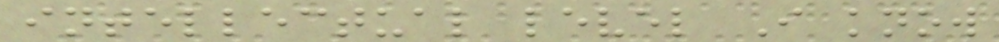intellectual level I know
